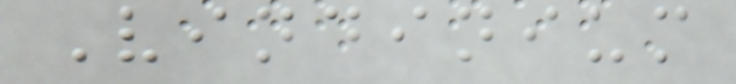Vindinium
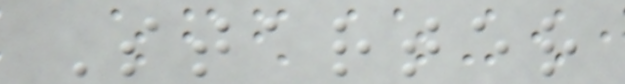Starter
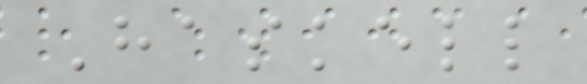Haskell
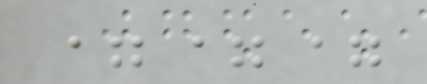===
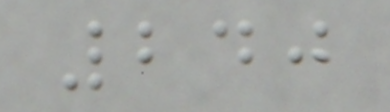240
